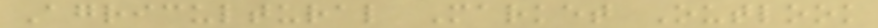Agricultural Market Outlook
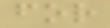for
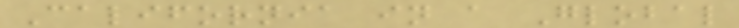California in a Global
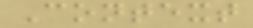Context
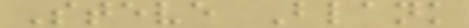Steve Blank
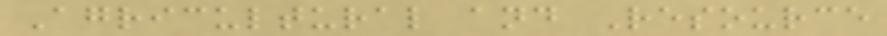Agricultural and Resource
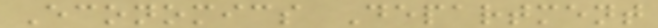Economics Department
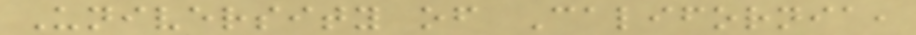University of California,
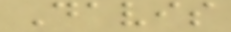Davis
